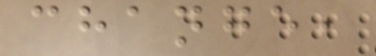change,
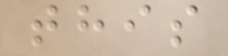this
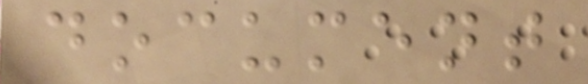document
